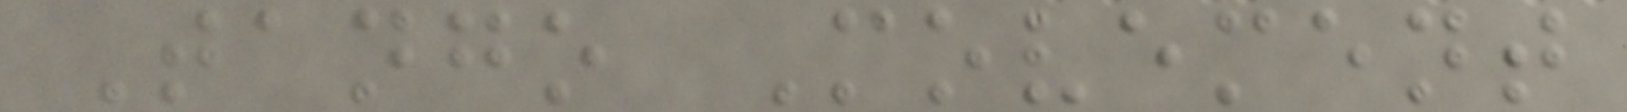Tango Movement
